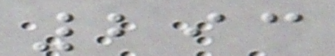293
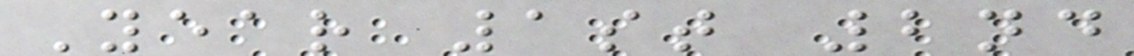Year 1st 2nd
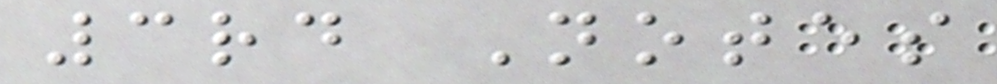3rd Notes
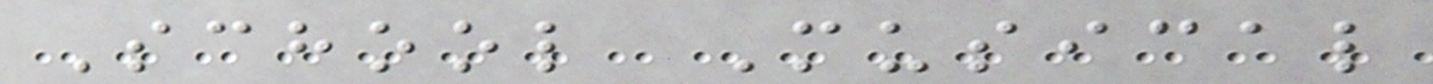School Musical
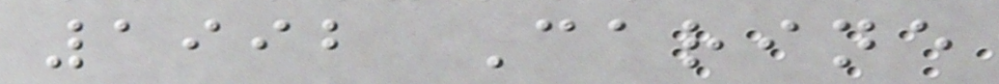1992 Carine
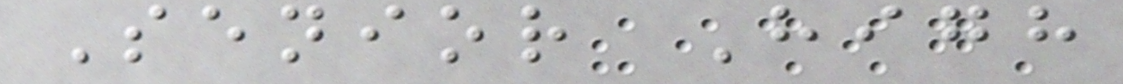Senior High
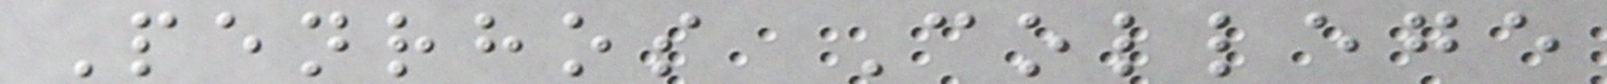Penrhos College
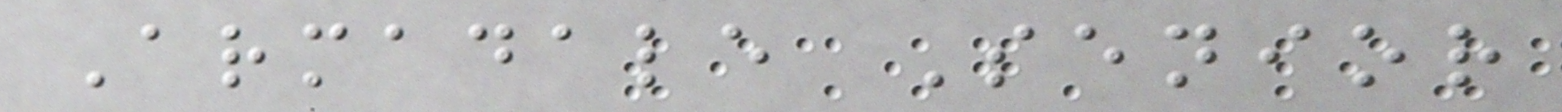Armadale Senior
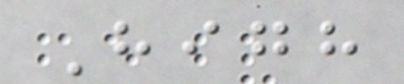High
